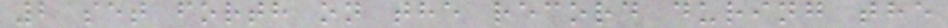2 set forth on the record during the
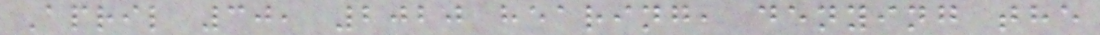April 30, 2020 hearing, denying the
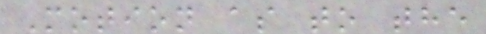Motion as to the
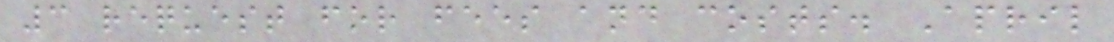3 request for fees and costs. April
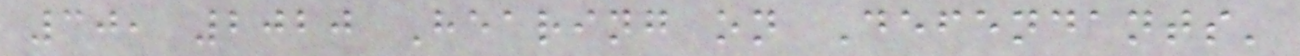30, 2020 Hearing on Defendants'
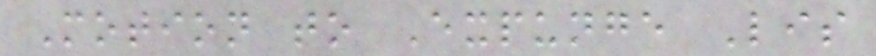Motion to Expunge Lis
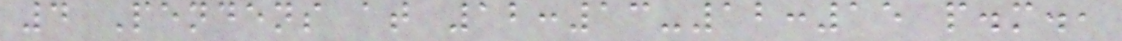4 Pendens at 12:13-12:15 p.m.,
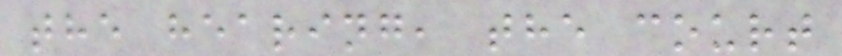the hearing, the court
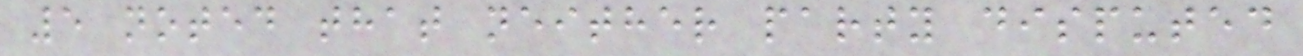5 noted that neither party disputed
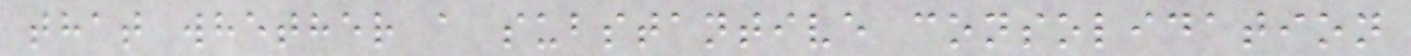that whether a substantive consolidation
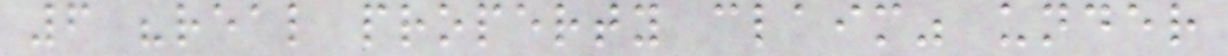6 "real property claim" under
